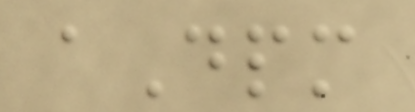aDpm
